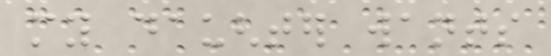my daughter wants
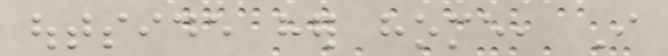outside her home, I
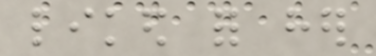liked for her
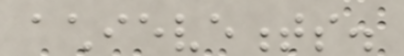achievements.
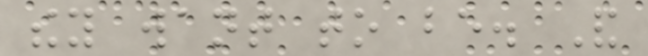they want to be. And
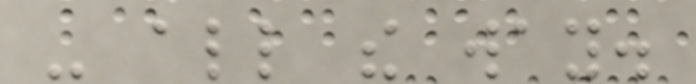- all the way.
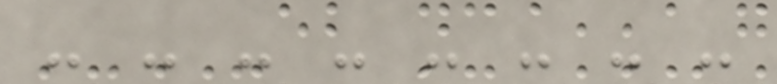- - - - - - - -
